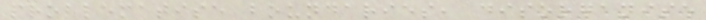problematise boundaries, disorganise
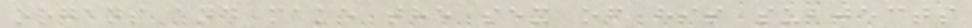organs and make the sex of his subjects
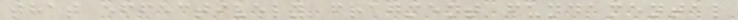that effectively fragment fundamental
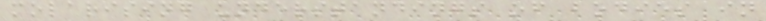molarising understandings of bodies in
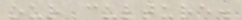our culture.
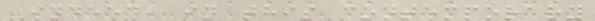Indeed, in this contemporary
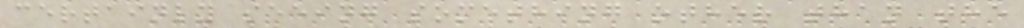certainly seeing something other than the
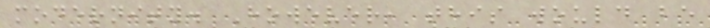modernity. However, this would be
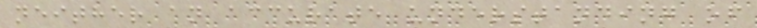neither an accurate understanding of
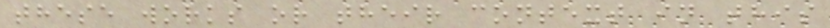these works or their context in this
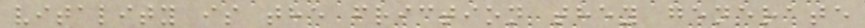vitality is the friction they generate
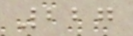227
